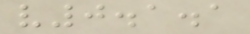v0.1.1
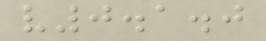v0.1.0
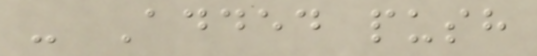- Added push
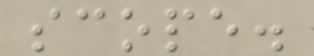scope.
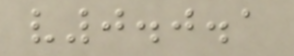v0.0.1
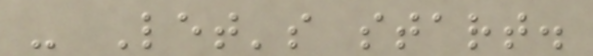- Let's start.
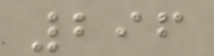296
